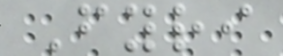Fyri
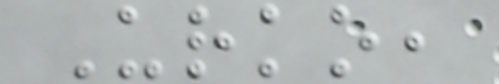Urko,
